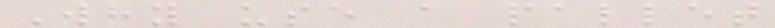Why use a pallet
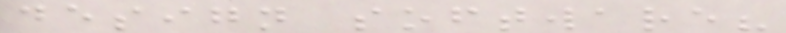design software?
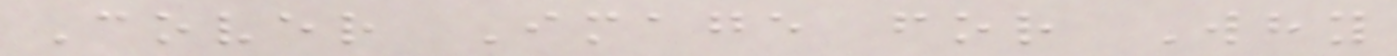Cover Image for Why
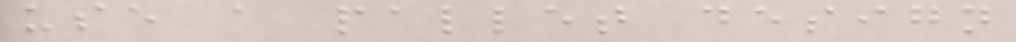use a pallet design
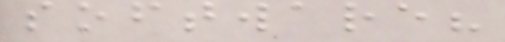software?
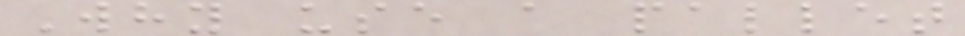Why use a pallet
